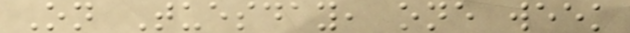On Tuesday, one week
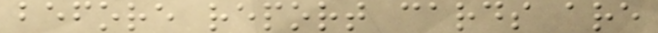before report cards are
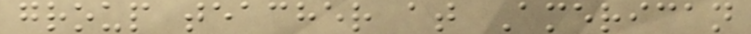group teacher at American
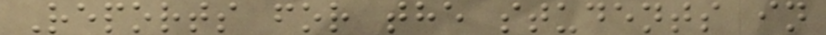Reports for the students in
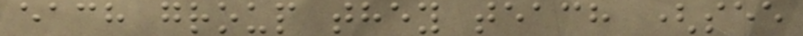each group they teach (see
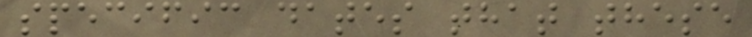specific dates that these
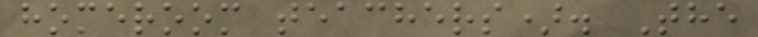homeroom teachers). The
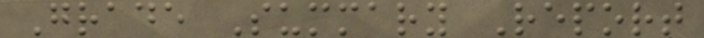Grade Summary Report
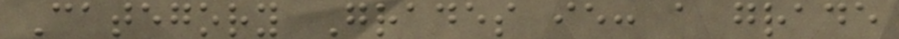Category Grades ie: a grade
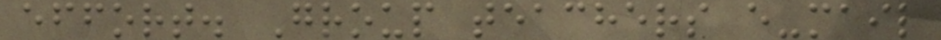effort. Group teachers e-mail
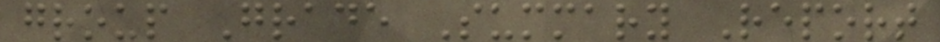group Grade Summary Report
